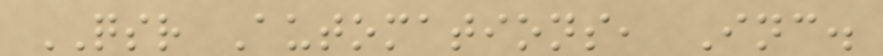QSR Automations, Inc.
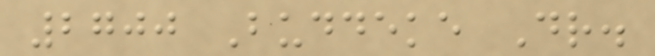2700 Buddeke Dr.
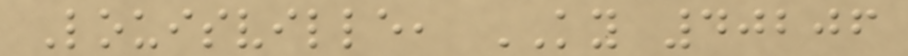Louisville, KY 40206
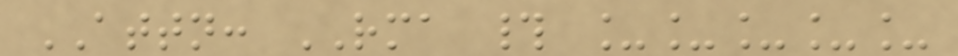ATTN: RMA # _____
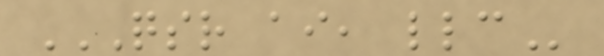QSR AI, LLC
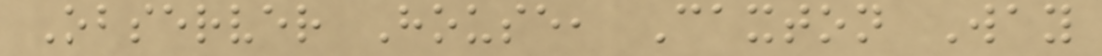Observer House, Caxton Way
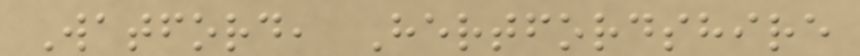Watford, Hertfordshire
